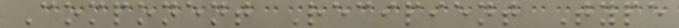Component Recipient Type
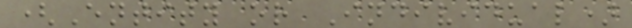(Entity or Individual)
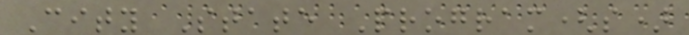City State Program(s)
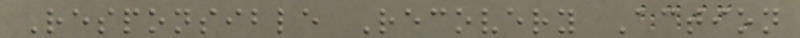Responsible Recovery Action
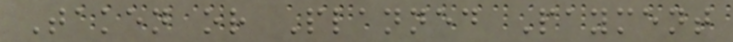Taken or Planned Payment
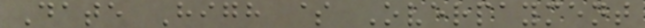Date High $ Overpayment
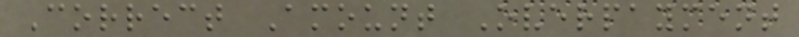Correct Amount Overpayment
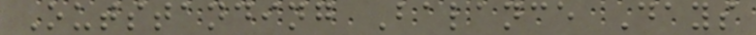Outstanding Balance Days
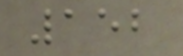152
